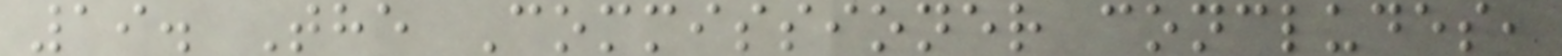19. The Commissioner concludes,
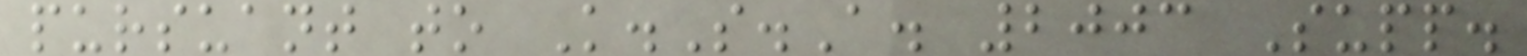pursuant to K.S.A. 2003 Supp.
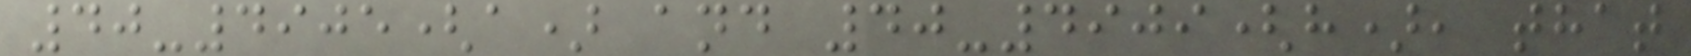40-4905(a) and 40-4909(h), that
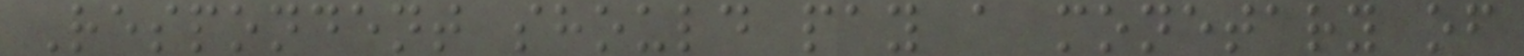Respondent should pay a monetary of
